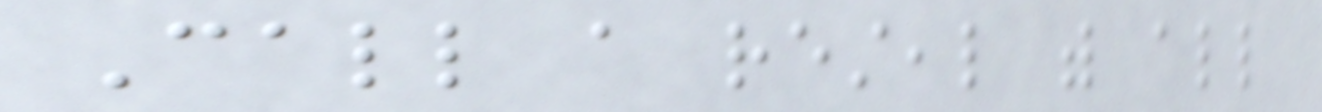Call a resteal with all
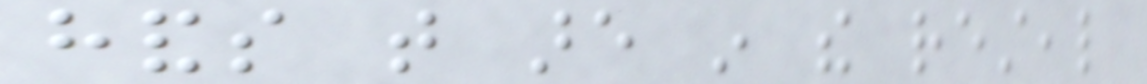hands that are in the resteal
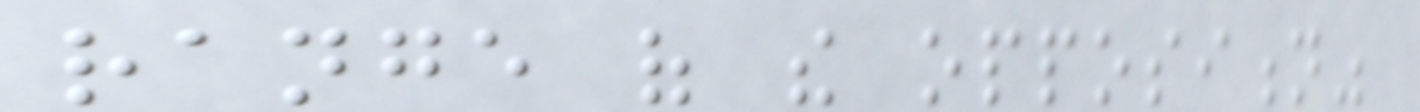range of the opposition"
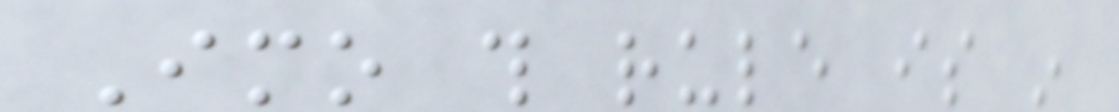Imo this rule is in
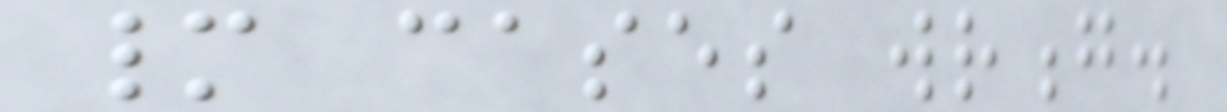many cases wrong.
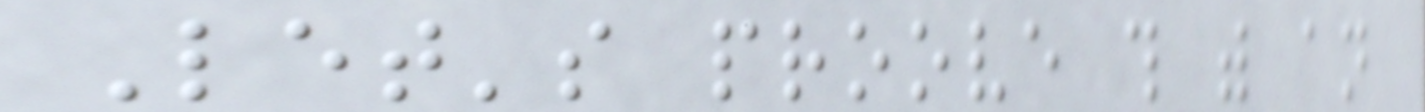Let's proove this with an
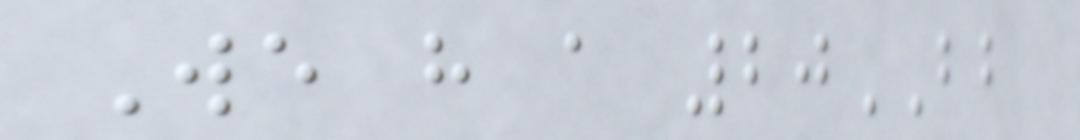We have a 20BB
